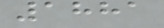1881
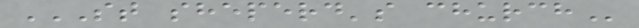ST SHEPERD'S CHURCH
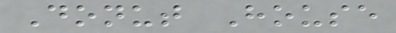Donut House
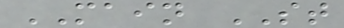MAIN ST
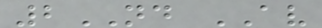2ND AV
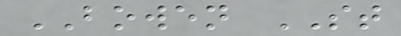BOWEN ST
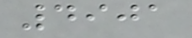4901
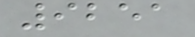9251
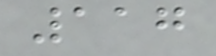117
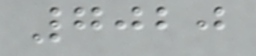7020
